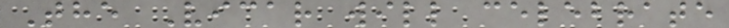The Vicar will celebrate
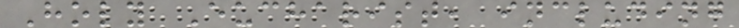Holy Eucharist, including
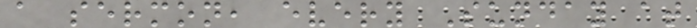a sermon, every Sunday at
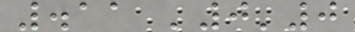.11 '0'0
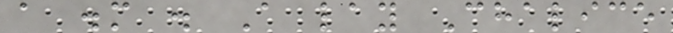a .m . A lay Chalice
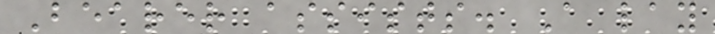Bearer assists. A lay
